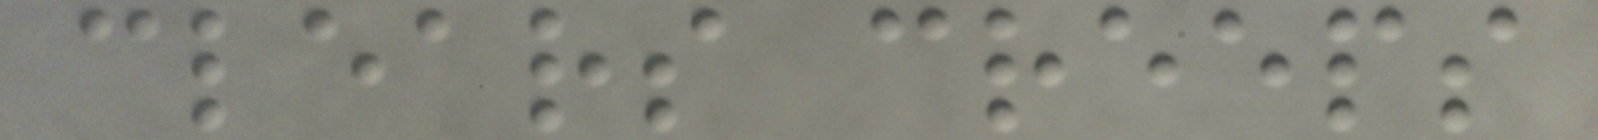clears creeps
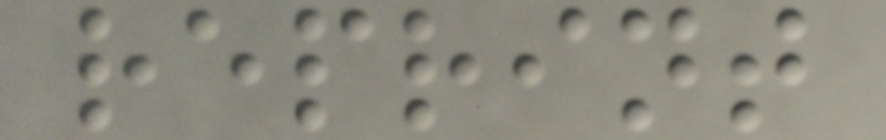reprint
